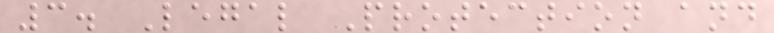3. Legal Protection and
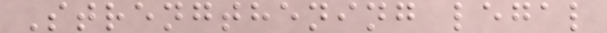Strengthening legal
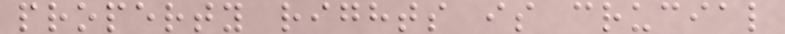property rights is crucial
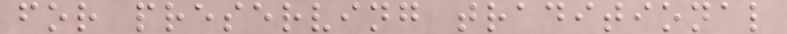for preserving traditional
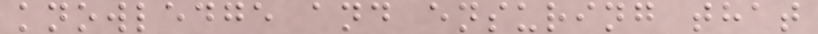knowledge and ensuring that
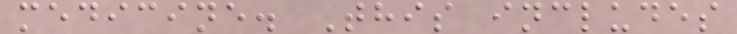medicine. This includes
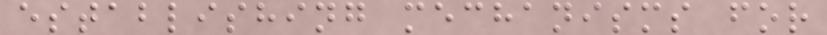establishing mechanisms for
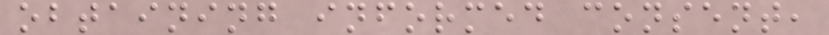obtaining informed consent,
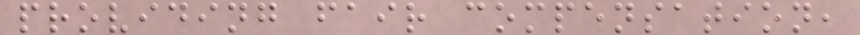providing fair compensation,
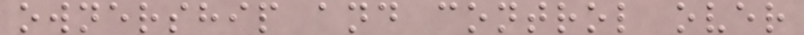ownership and control over
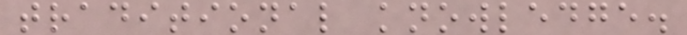traditional knowledge.
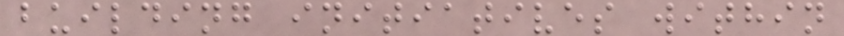building initiatives within
